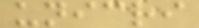unicri
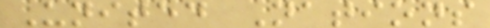United Nations
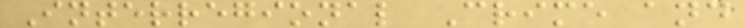Interregional Crime and
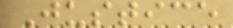Justice
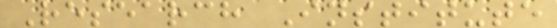Research Institute
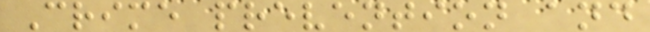Crime prevention and
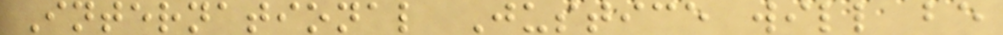International Justice will be
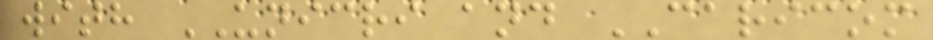with UNICRI and CARICOM
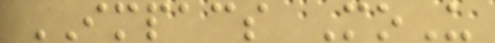IMPACS MoU
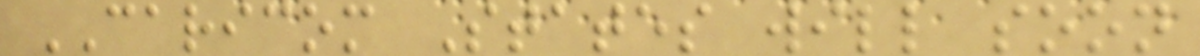CARICOM States will soon
